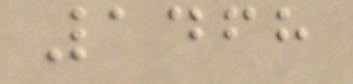1468
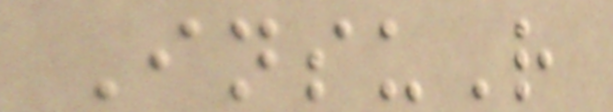InsuR
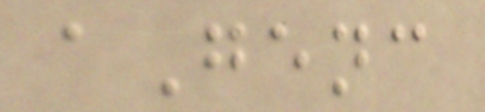aGenc
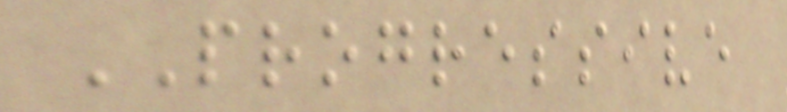PROGRESSIVE
